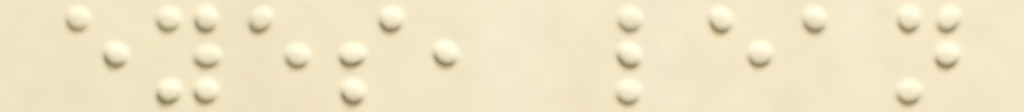eyes, lean
